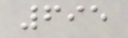695
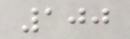100
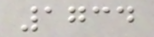1734
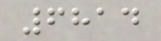6814
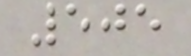505
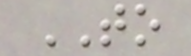TO
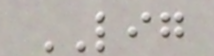LIG
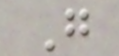G
